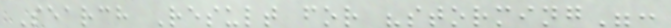Search Result for "storming":
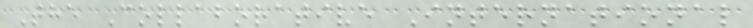The Collaborative International
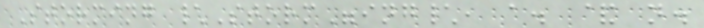Storming \Storm"ing\, a. & n.
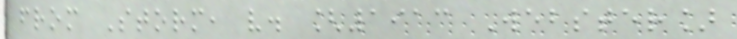from Storm, v. [1913 Webster]
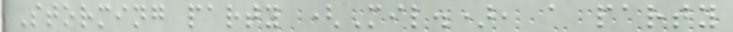Storming party (Mil.), a party
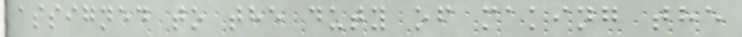assigned to the duty of making the
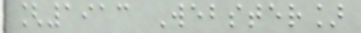[1913 Webster]
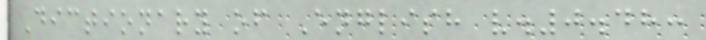Dictionary of English v.0.48:
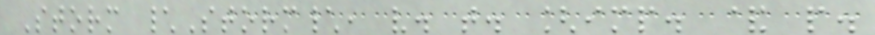Storm \Storm\, v. t. [imp. & p.
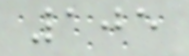105
